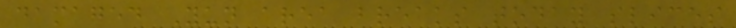damaged Yun area breaks today slices
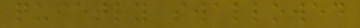quietly swallowed
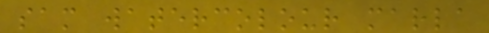sam watercolour marla
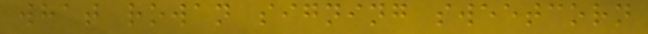what rowan signing sweetcorn
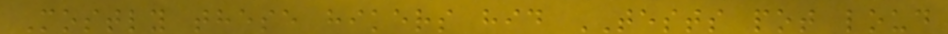Mostly these hikers hid TESTS pot loud
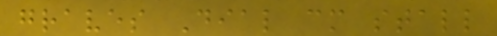graves Dial cm stall
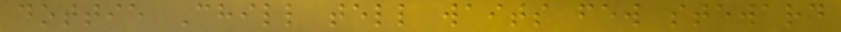dottie Chill tell waits few steward
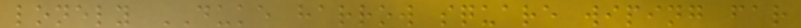lonely DUKE harrow square wiping far
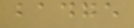badge
